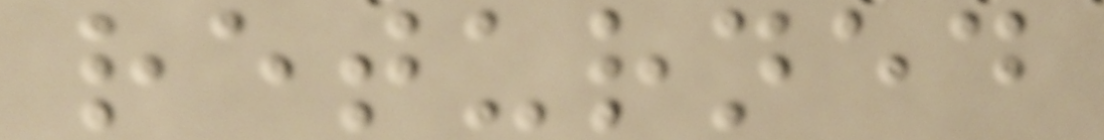returned
